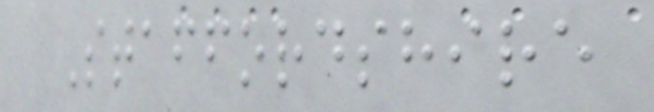Staffordshire
